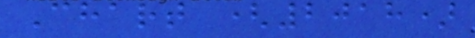Chart (2018)
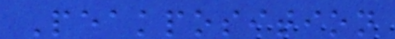Peakposition
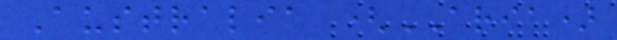Australia (ARIA)
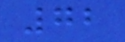72
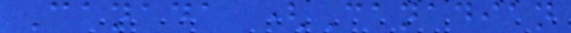Canada (Canadian
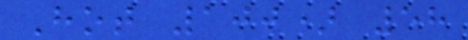Hot 100) 58
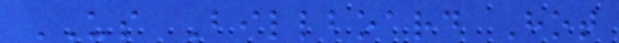US Billboard Hot
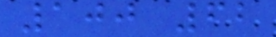100 62
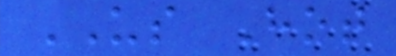US Hot
